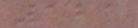121
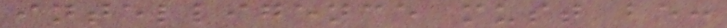intelligence must be:
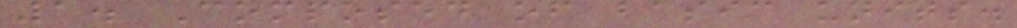1. Composed of basic units.
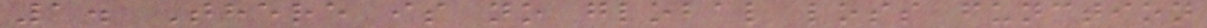1. There is no global loss function
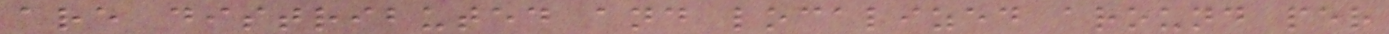are distributed and localized around per
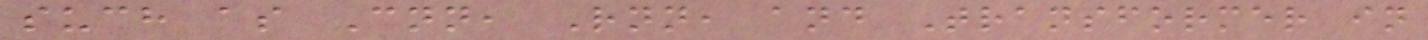such as Cnn, Rnn, and Transformer in
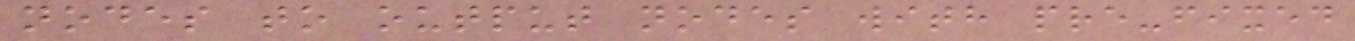nodes to output nodes with pre-fixed
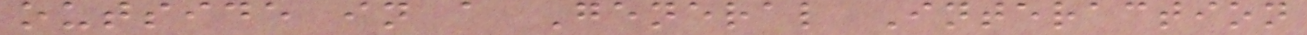outside in a General Interaction
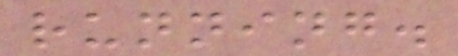running.
